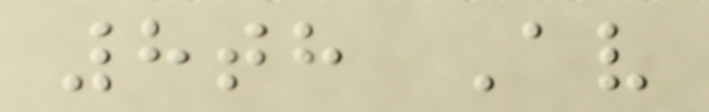8th Av
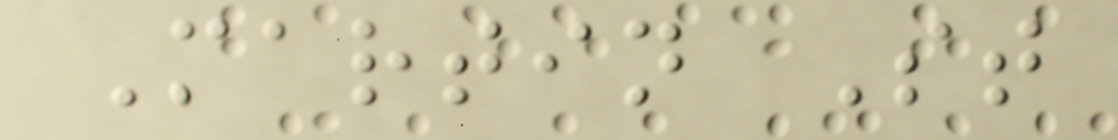Martin St
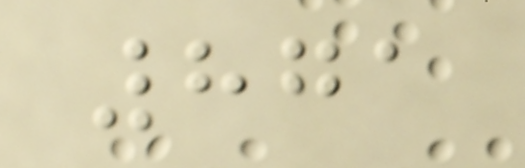871
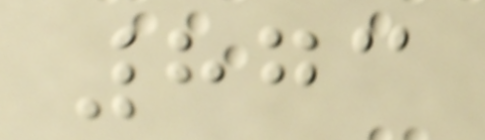873
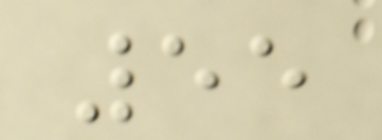55
